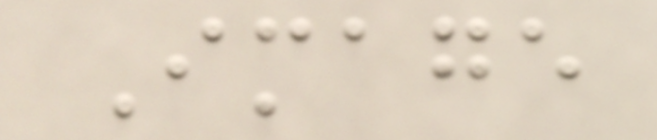Image
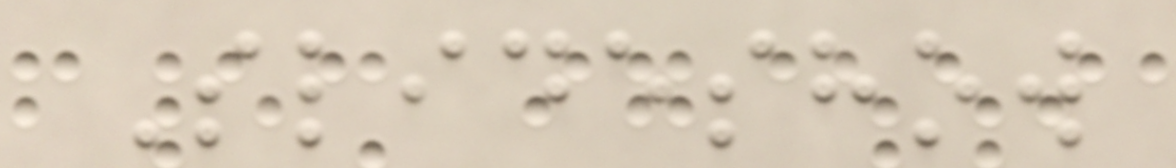Slideshow
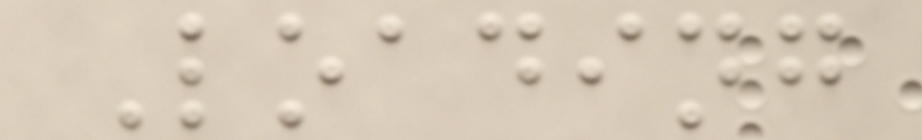Loading
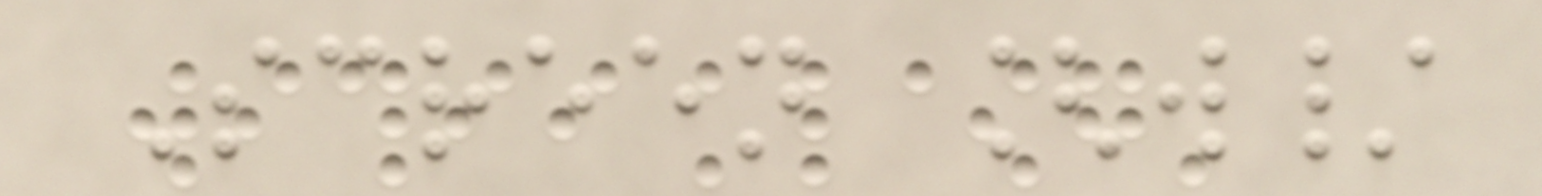Screen [w/
